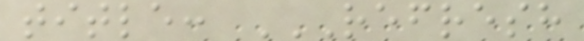title: REFRESH
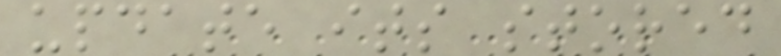update its stored
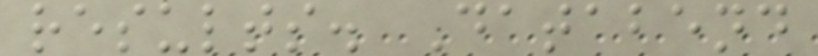results. Databend
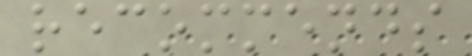recommends
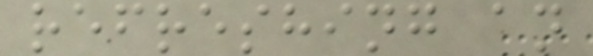refreshing an
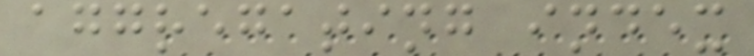aggregating index
